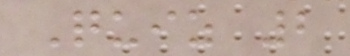Quiz 2
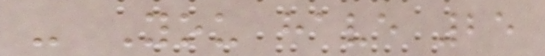- You have 25
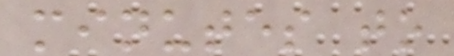minutes to
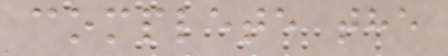complete the
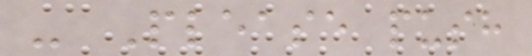- Please push
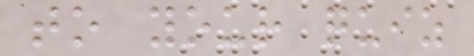to your quiz
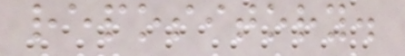repository.
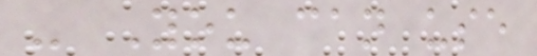- You can use
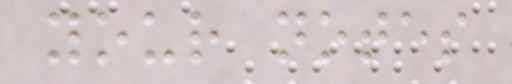your notes
